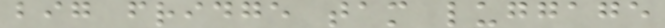big fridge tam luggage
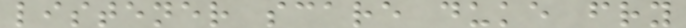listener scare duke fry
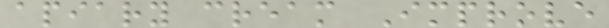apiary cream Improve
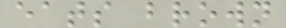eats brown
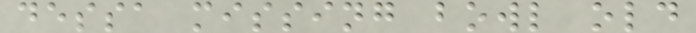dessa missing bowl old
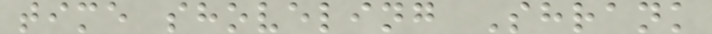time shoveling Shrank
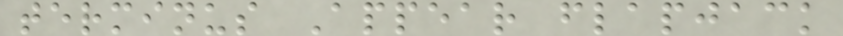terminus Appear flapjack
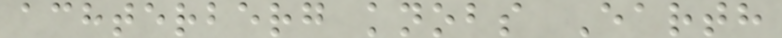achterberg knobs Earth
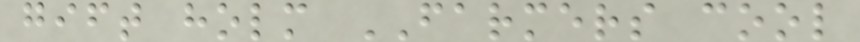gift holm FARMERS cool
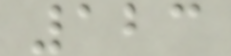123
